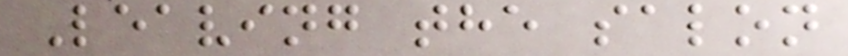Leaving the salon
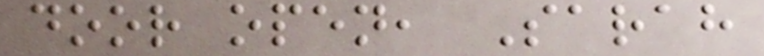door open, Sarah
